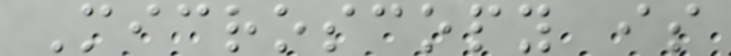Microscopy is
